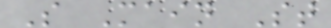S Main St
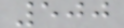500
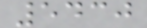5430
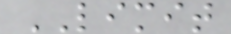LIMIT
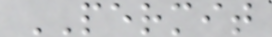PERMIT
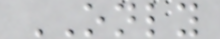ONLY
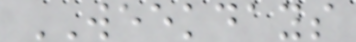WEEKDAYS
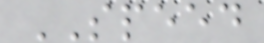SPEED
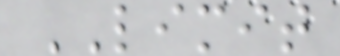LIMIT
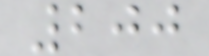200
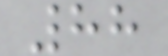88
